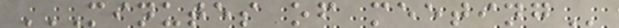MINUTES OF MEETING
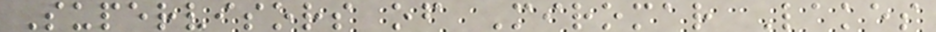Supervisors of Miromar Lakes
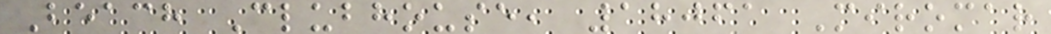Beach Clubhouse, 18061 Miromar
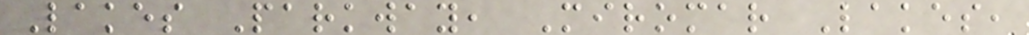Lakes Parkway, Miromar Lakes,
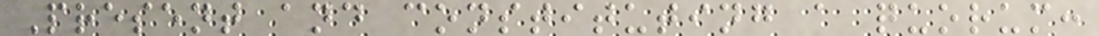Present and constituting a quorum:
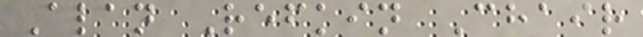Alan Refkin Chair
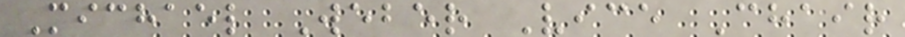Michael Weber Vice Chair
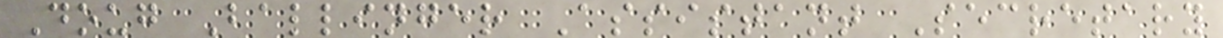Doug Ballinger Assistant Secretary
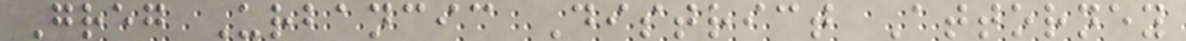Greg Urbancic District Attorney
